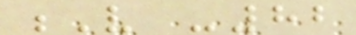V -82
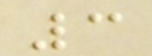3
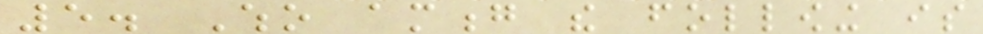5. Who among the following is
